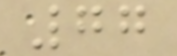77
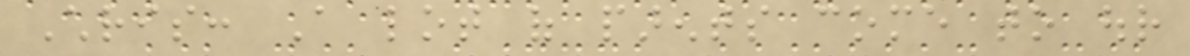Chris: A lot of parents come to our
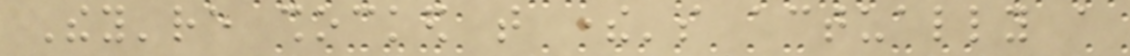They're shocked that there's actually a
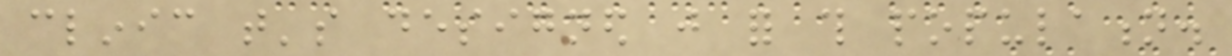clinic that's designed just for this population.
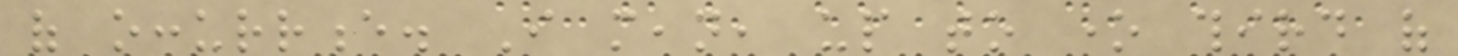of occurrence. I mean, up to one third of
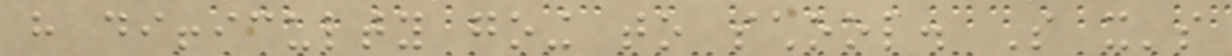have difficulty going to school. So it's
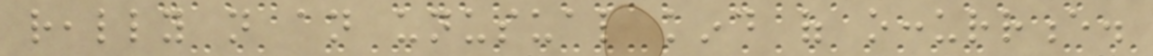really not an unusual kind of occurrence.
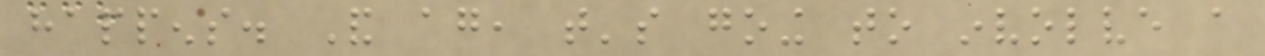happens. And again, that's going to involve a
